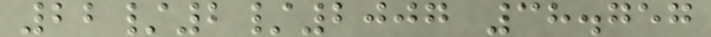22/2/2007 38.757
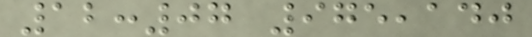12:07 975,140
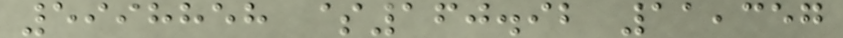5998858 $160.92 11,357
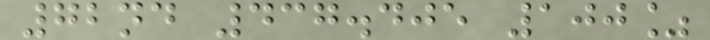72nd 437.405 100%
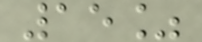15%
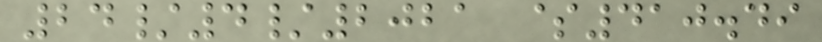24/4/2021 $410.49
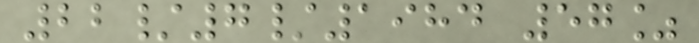22/7/1984 57%
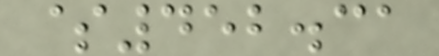$452.31
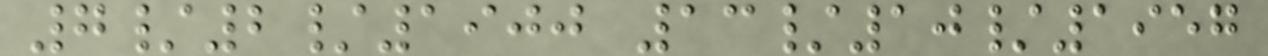7/2/1900 13/10/1957
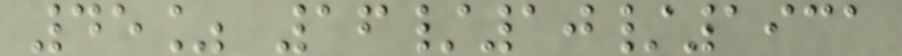45% 16/10/1931
